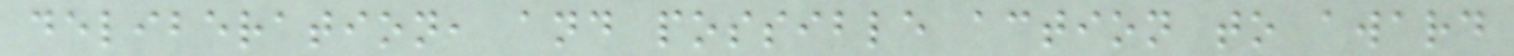deliberation, and possible action to award
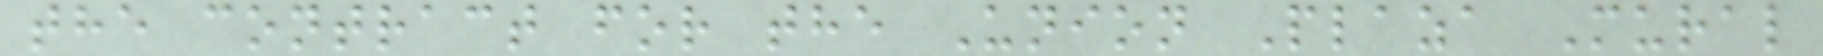the contract for the Union Plaza Mural
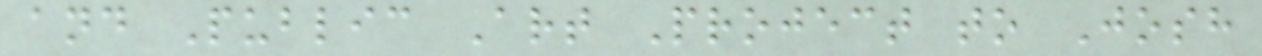and Public Art Project to Josh
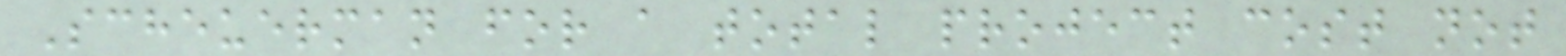Scheuerman for a total project cost not
